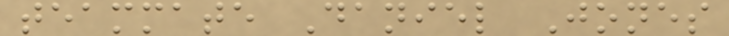teammate Daniel Jones
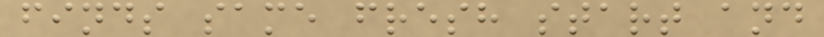finds same fresh start and
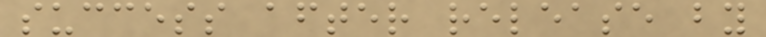success after release by
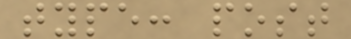type: post
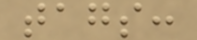tags:
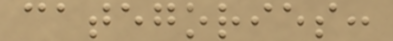categories:
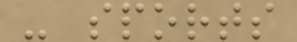- sports
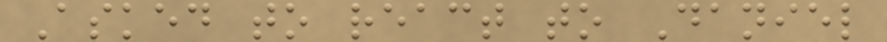Asked to react to Daniel
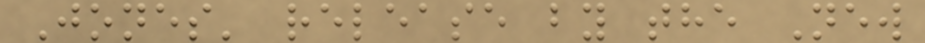Jones' release by the New
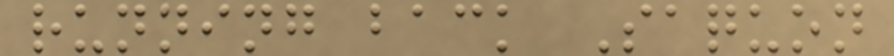running back Saquon
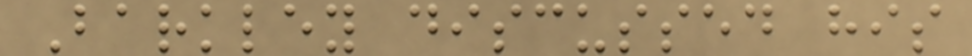Barkley discussed his
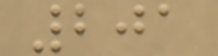201
